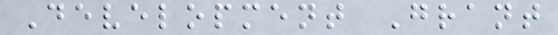Development Grant
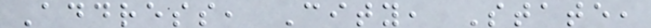Address, City, State,
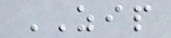ZIP
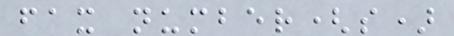fax number(s)
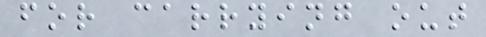for carrying out
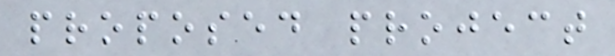proposed project
